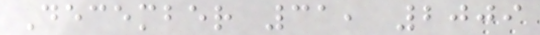December 31, 2009
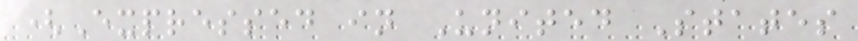(Expressed in United States
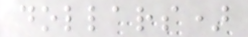dollars)
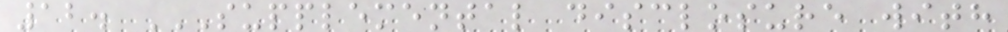12. SUPPLEMENTAL DISCLOSURE WITH
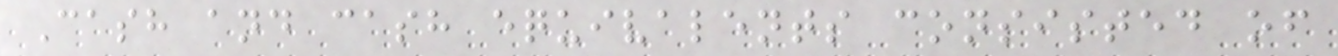Cash and cash equivalents consisted of
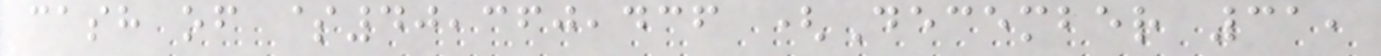cash of $40,360,436 (December 31,
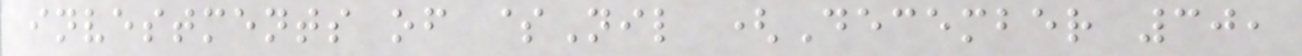investments of $Nil (December 30,
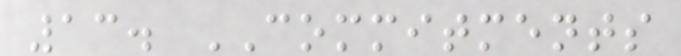13. COMMITMENTS
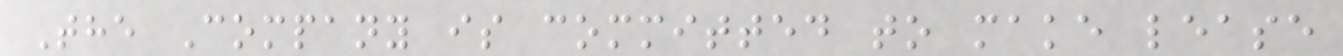The Company is committed to make lease
